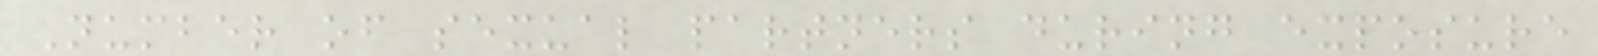Number of sexual partners during exposure
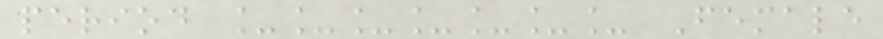period _______ Female
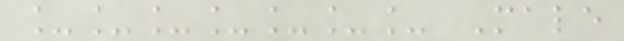_______ Male
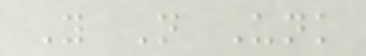Y N Unk
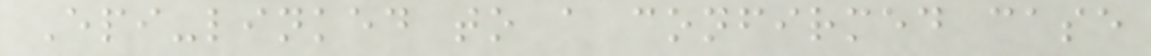Epi-linked to a confirmed case
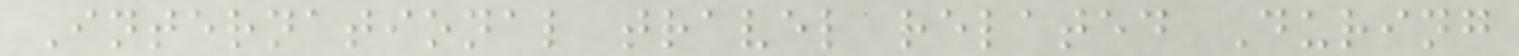International travel related During
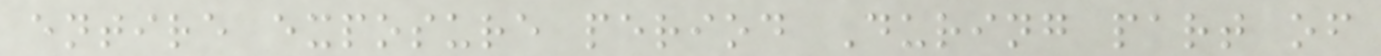entire exposure period During part of
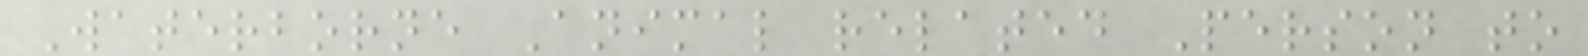Waterborne Animal related Person to
